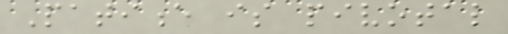Patience is pivotal
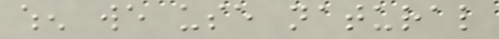when we use natural
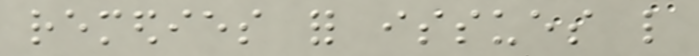remedies for issues like
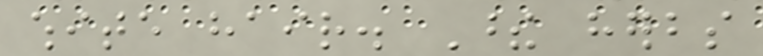white hair. These herbs
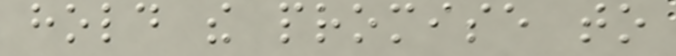hold the promise to
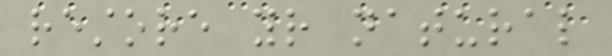restore your natural
